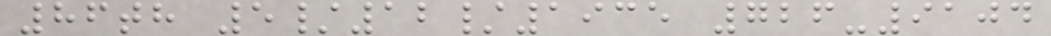86th 5/12/1935 726-9104
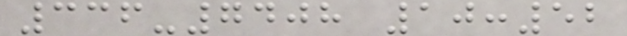336-7408 10:52
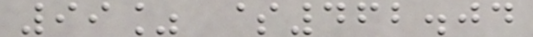99% $462.04
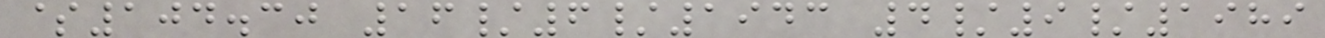$104.30 16/6/1943 4/9/1989
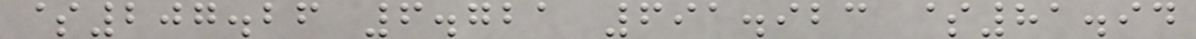$207.26 6.721 691.923 $81.94
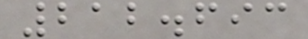212.693
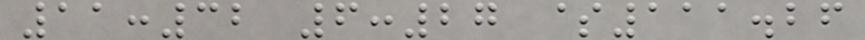11:32 6:27 $111.26
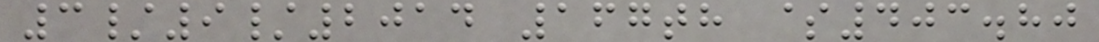3/9/2014 167th $403.80
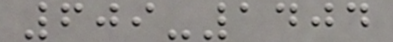609-1404
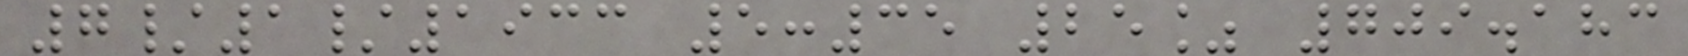7/1/1933 5:35 25% 709.183
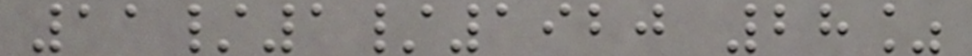11/1/1920 28%
